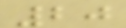20
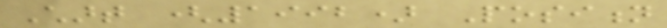Chart (1992) Position
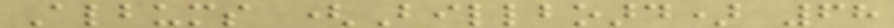Albums (Billboard) 68
